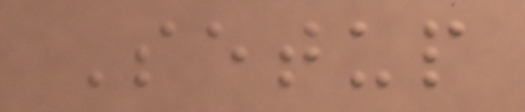Setup
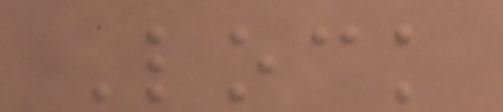Lock
